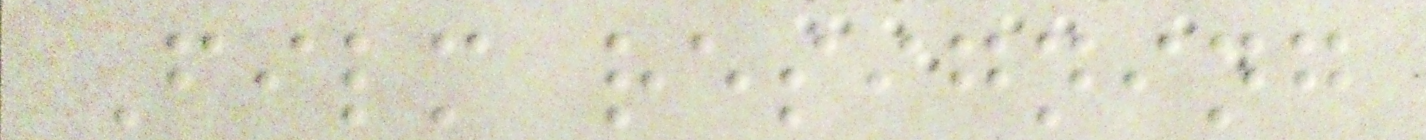Film resigning
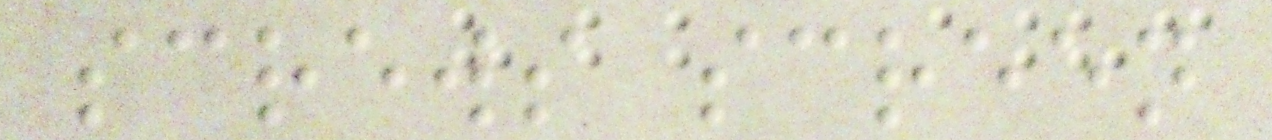screws screen
